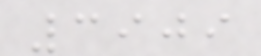3909
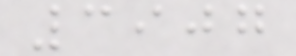3907
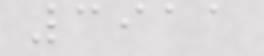3911
